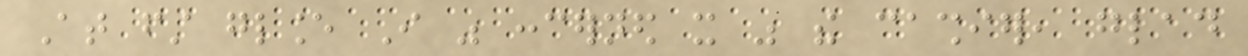At first glance I was concerned it was the cashier, glad
